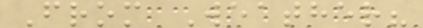From Weather?
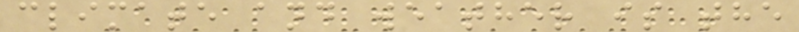climate and weather is the
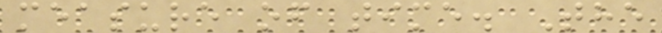measure of time. The
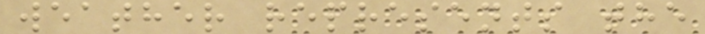weather represents the
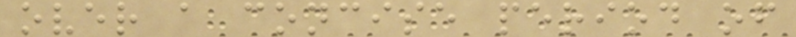over a concise period of
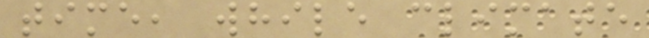time, while climate
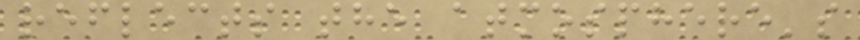reflects the atmosphere's
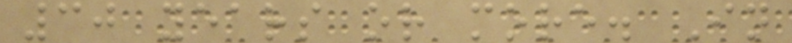30 years or more. In
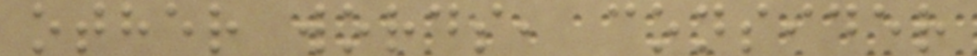other words, consider
